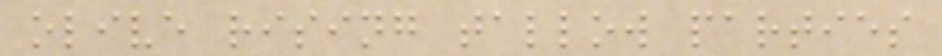olive rising tallow parties
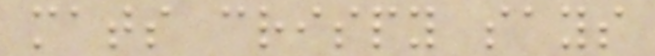mats crispy says
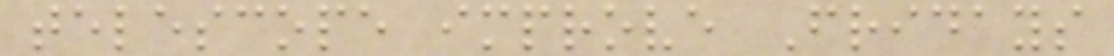telescope improve Fridays
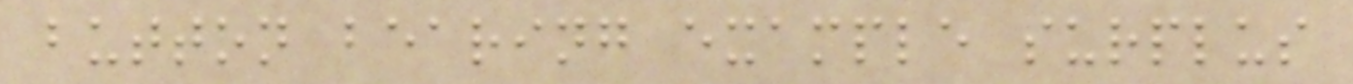button bearing example surplus
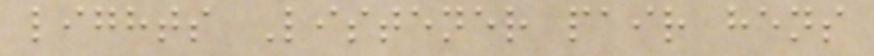lights Listener pair hens
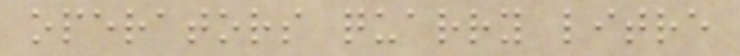operators quarry litre
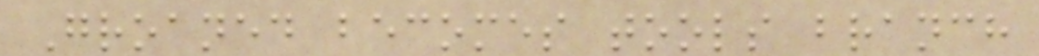Groaned becomes tools branch
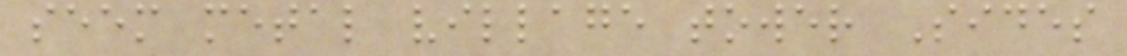seem metal village tower Sides
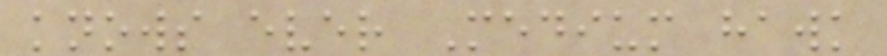knows ever Medium hawk
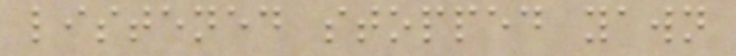listened stopped yawn
